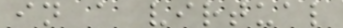in a virtual
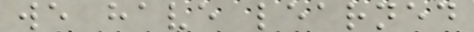we have learned
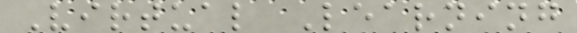Virtual Learning
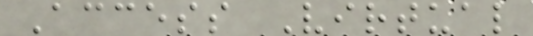Access Virtual
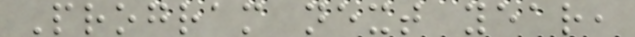Program next year,
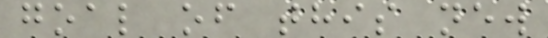goal of this new
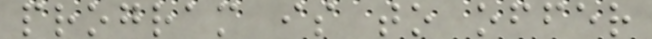program is to offer
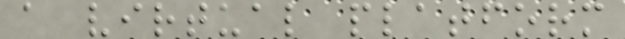a virtual platform
